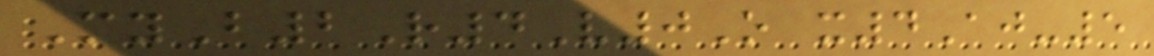MyB2R4V0O x4Aj-5
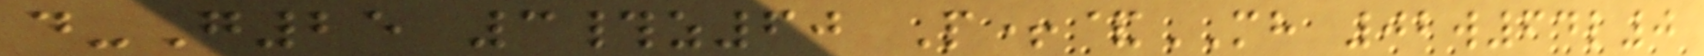d-G25 3#z60 P+&MH 02w64l0
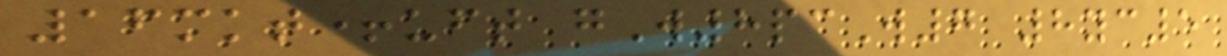16mkt+uft gW8pcW7 8yc5
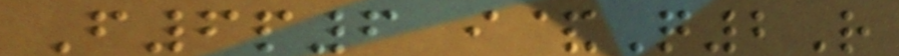F6p6 i&Q2R
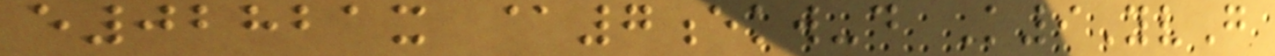e02821x @7ekw-d K9YvG
